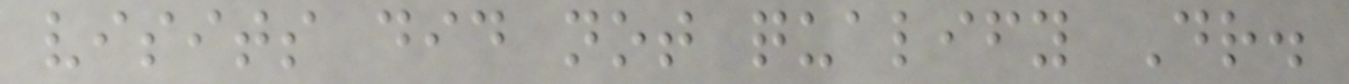visits did not qualify Dr.
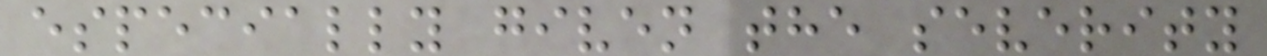especially given the severity
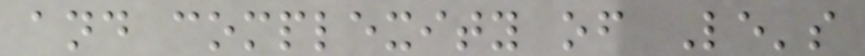and complexity of Le's
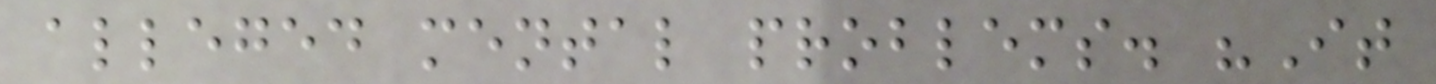alleged mental problems. "It
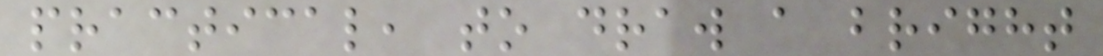practical, to draw a bright
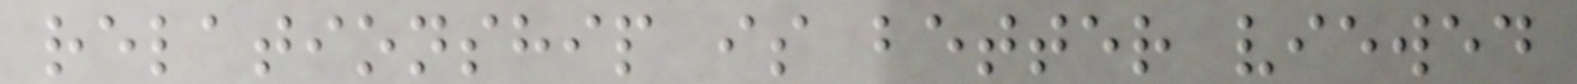relationship is better viewed
